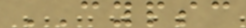CYPSC
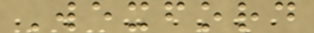Wexford
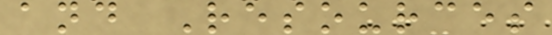and Resources
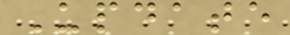Update
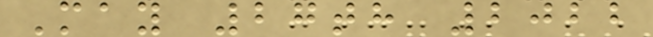May 27th 2022
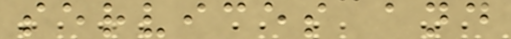services and
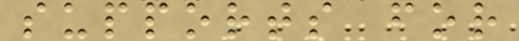supports for
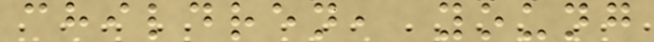children, young
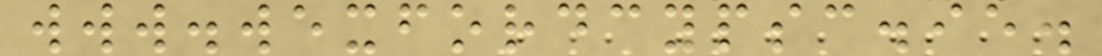www.wexfordcypsc.ie.
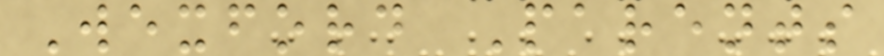Wexford Parents
